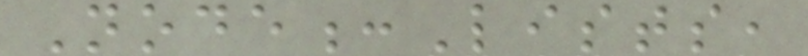Node:Lists,
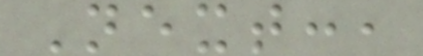Next:,
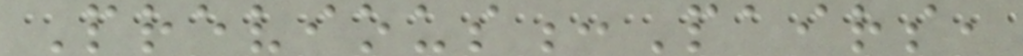Previous:Pairs,
